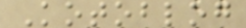Kotoblog
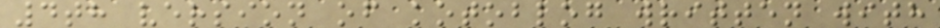4th version of kotoblog written with
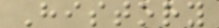History
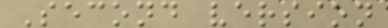Second version
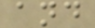and
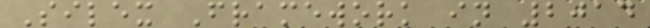Silex Framework in 2014
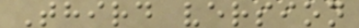Third version
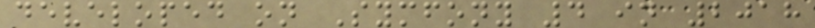developed on Symfony 4 in 2018
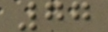77
